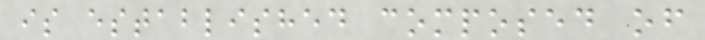is established composed of
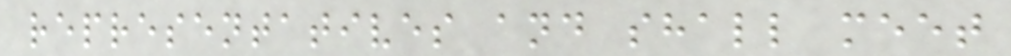representatives and shall meet
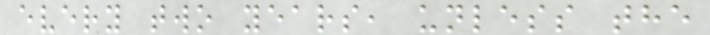every two years, unless the
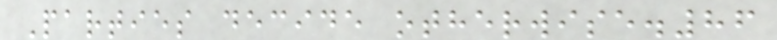Parties decide otherwise.86
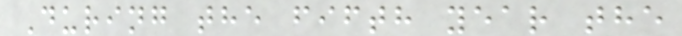During the fifth year the
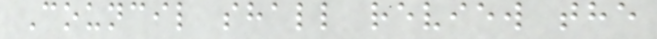Council shall review the
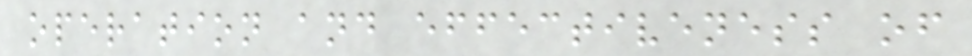operation and effectiveness of
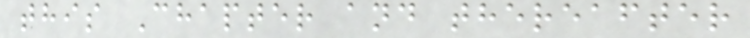this Chapter and thereafter
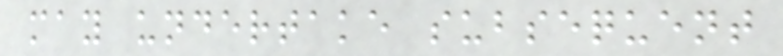may undertake subsequent
